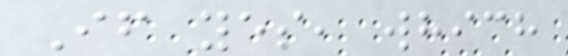If yes, which
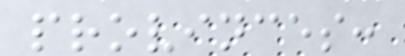provinces:
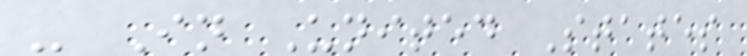- In United States
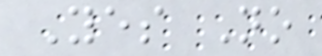Yes No
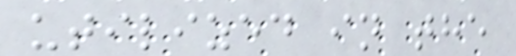utilized in the
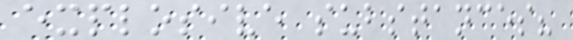explosive substances?
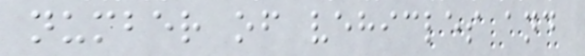number of vehicles and
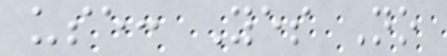use: Yes No
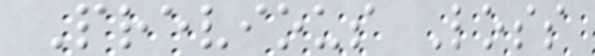Previous Loss
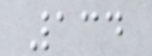134
